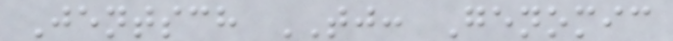Jentsch TJ: Genomic
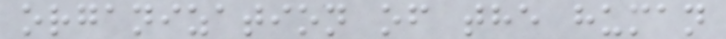organization of the human
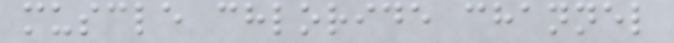muscle chloride channel
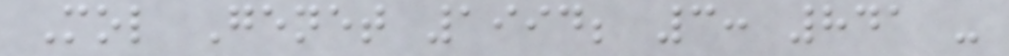Mol Genet 1994; 3: 841 -
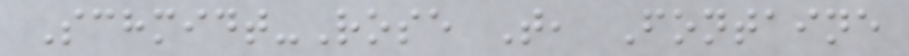Schmidt-Rose T, Fontaine
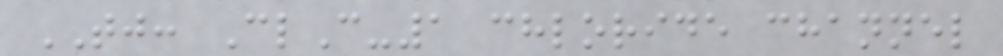TJ: ClC-1 chloride channel
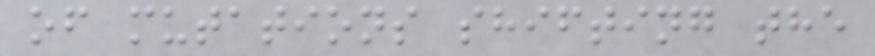of mutations shifting the
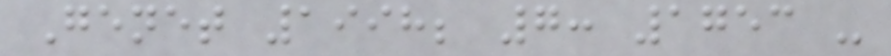Genet 1998; 7: 1753 -
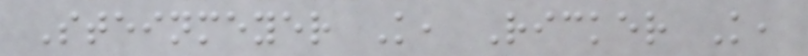Steinmeyer K, Ricker K,
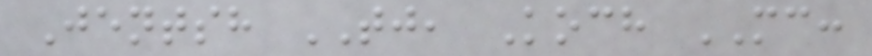Jentsh TJ, Koch MC:
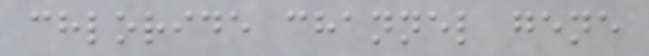chloride channel gene
